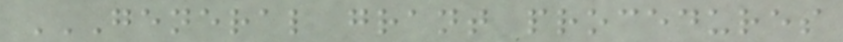GENERAL GRANT PROCEDURES
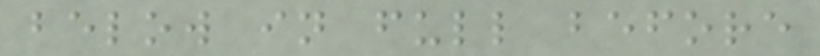below in full before
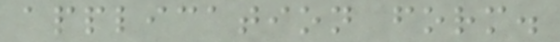application form.
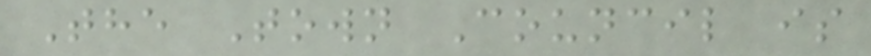The Town Council is
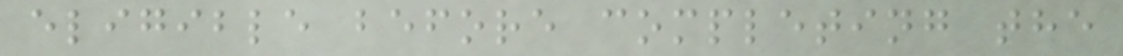eligible before completing the
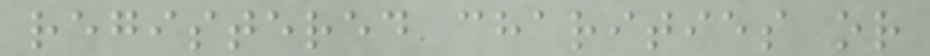registered charities or
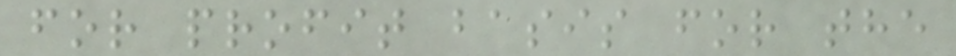for profit basis for the
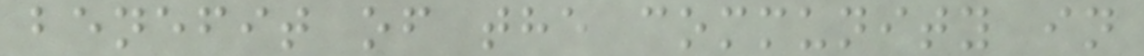benefit of the community in
